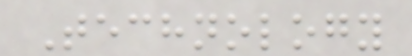Technology
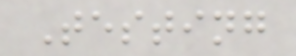Testing
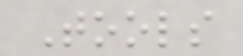Tools
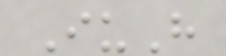IuH
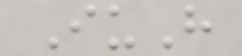IuH
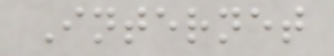Internet
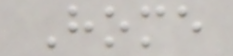Home
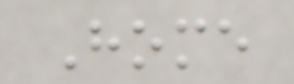Home
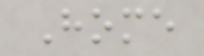Home
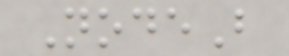NodeB
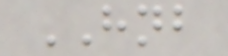HNB
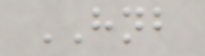HNB
